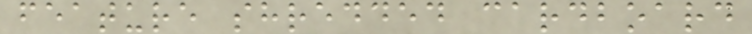feature shredded cardboard
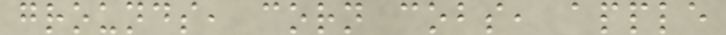grounds, corn cobs, apple
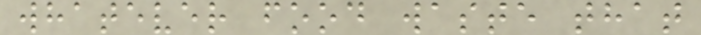whatever food waste that
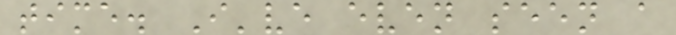time. I've even seen a
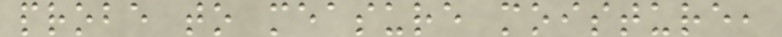probe to measure moisture,
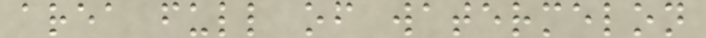area full of watermelon
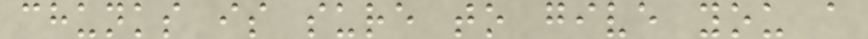chunks is sure to give you a
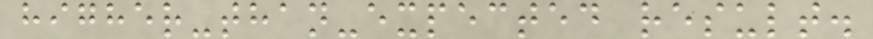higher-than-expected result.
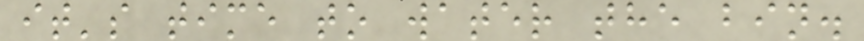it's time to water the bin.
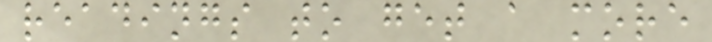readings to get a more
